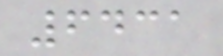6431
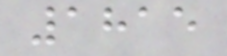1815
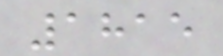1815
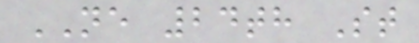NE 24th St
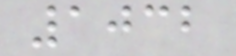1032
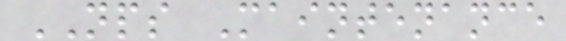NPS Maintenance
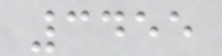3455
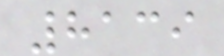8139
